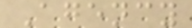Agency
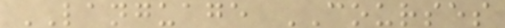LANGUAGE COURSES
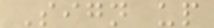Sign up
